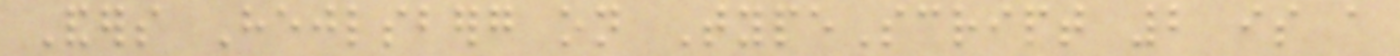Anders Hejlsberg on TypeScript 2 is a
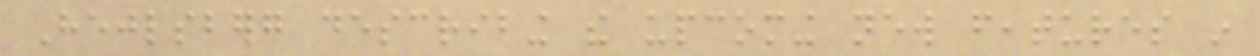Hejlsberg describing the upcoming new features in
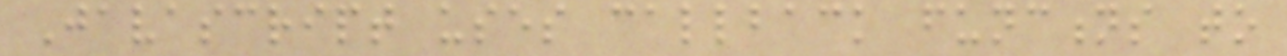Javascript uses callback functions to
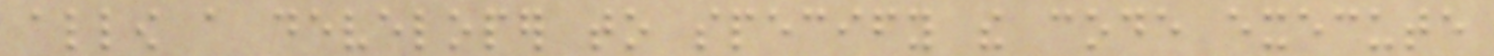allow a developer to specify the code execute
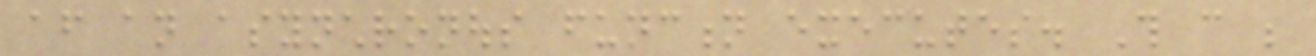after an asynchronous function executes. This can be
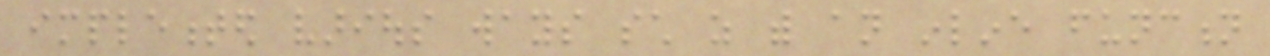implemented various ways such as with an inline function
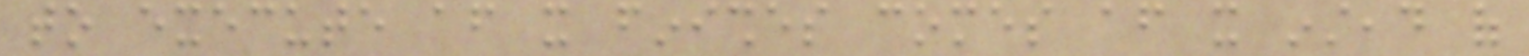to execute after it finishes comes after it instead of
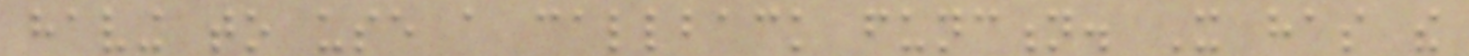having to use a callback function. It has the
